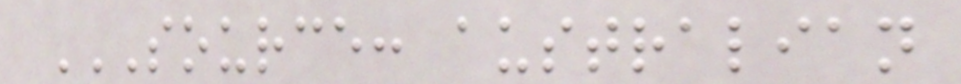SOURCE: AUSTRALIAN
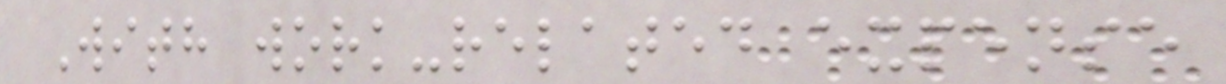With work-related expense
